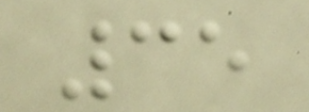35
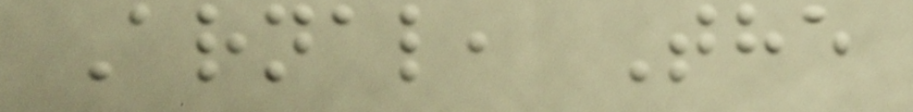Arnal, The
